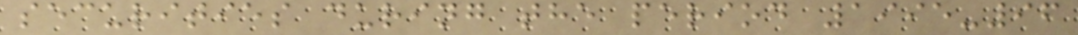securities during the period 1995-96
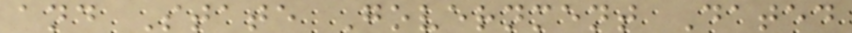and State Government Dated
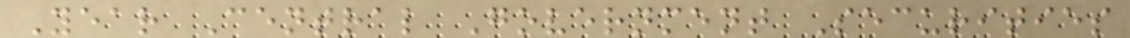Year Central Government Securities
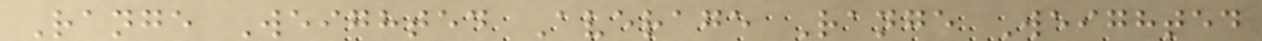Range Weighted Average Range Weighted
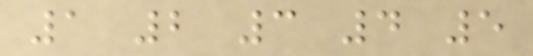1 2 3 4 5
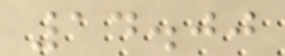14.00
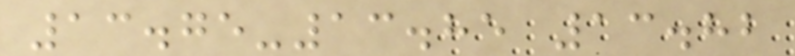13.75-13.85 13.82
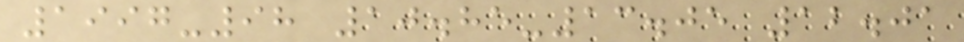1997-98 10.85-13.05 12.01
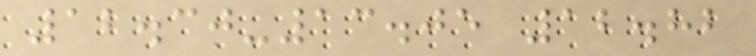12.30-13.05 12.82
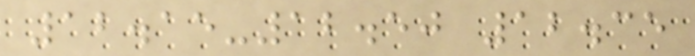12.15-12.50 12.35
